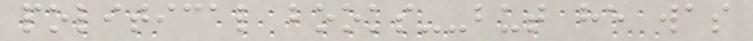political books--but he was
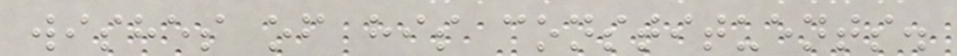wishes of his constituents.
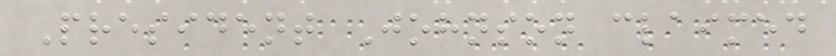President Johnson claimed
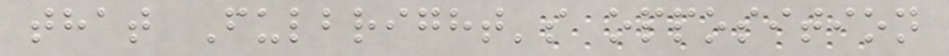that Fulbright's opposition
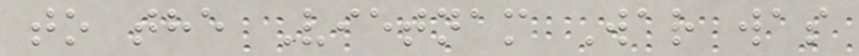to the Vietnam War was
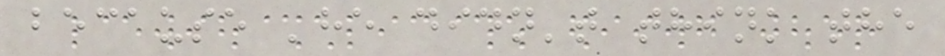because 'he didn't think the
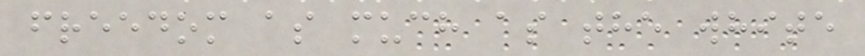freedom as much as the white
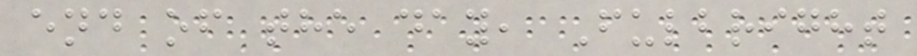end of the day, Fulbright
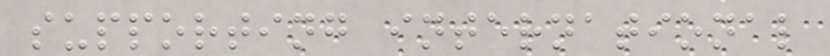supporting international
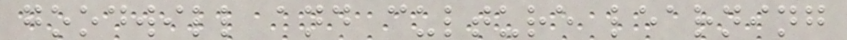goodwill and culture learning
